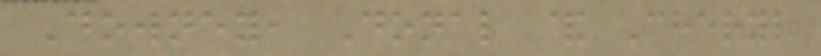Downey, Donal & Cheryl
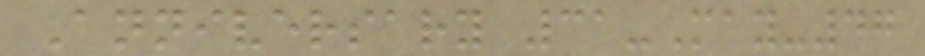Anniversary 31-May-47
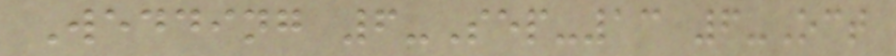Wedding 6-Sep-13 6-Oct
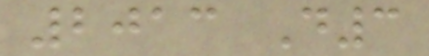2013 D3
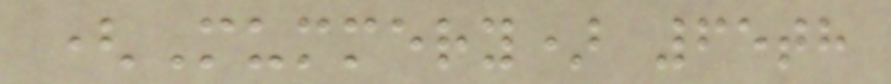(Mummery) 65th
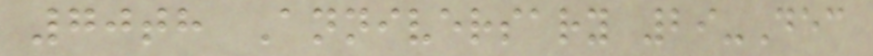70th Anniversary 29-Dec
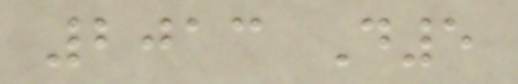2013 D5
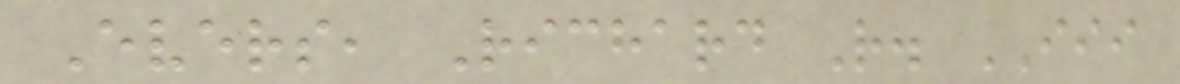Evers, Richard R. III
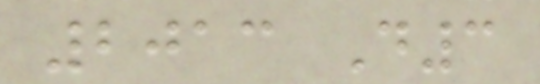2013 D3
